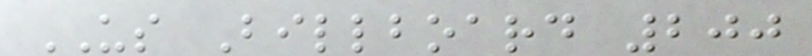US Billboard 200
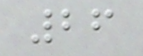26
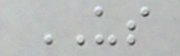US
